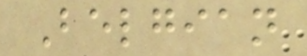Belgian
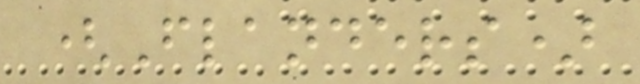(Flanders)
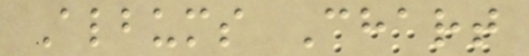Albums Chart
